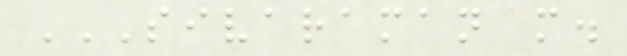SIVARAMAN M.
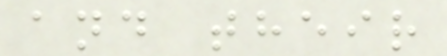and their
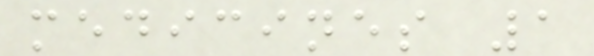medicines 1
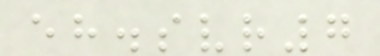eh.svr7
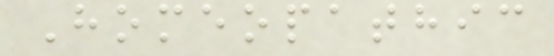Homeopathic
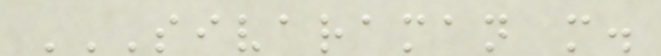SIVARAMAN M.
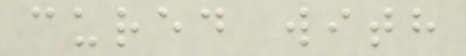cured with
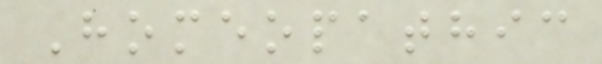Homeopathic
